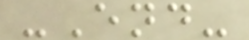-End-
